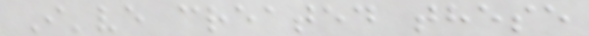I've created these
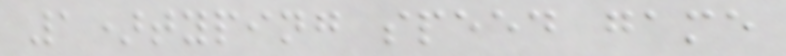1)typing speed game
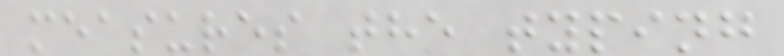measures the typing
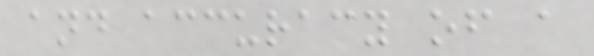and accuracy of a
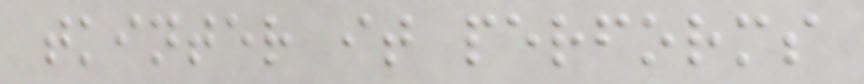tkinter it performs
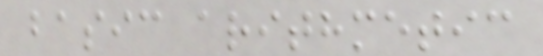basic arithmetic
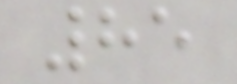85
